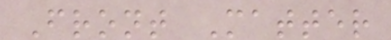Front Matter
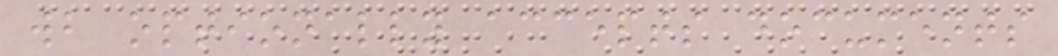wb optionally accepts documents
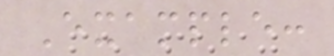Example:
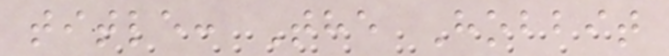title: The Hobbit
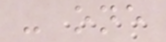- one
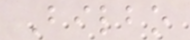Bilbo
